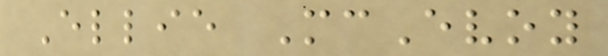Ellie McEvoy
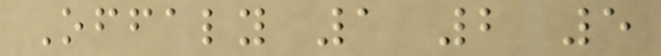Offaly 1 2 5
